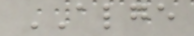ALGE
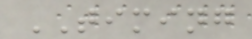TIMING
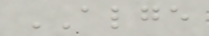ALGE
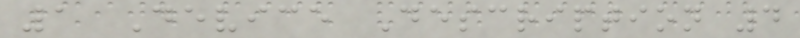1 Device Description 4
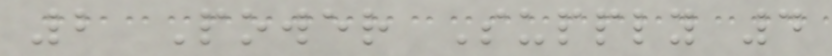2 Power Supply 4
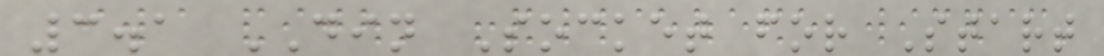3.1 DIN Socket for Start
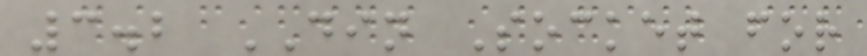3.2 DIN Socket for
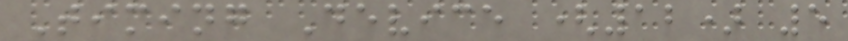Timing Device (12) 5
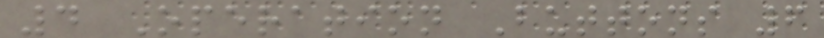4 Operation Buttons 6
